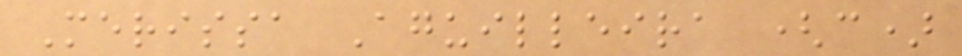Merissa Aguilleira (c)
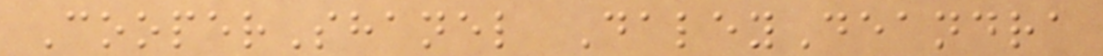CooperShanel DaleyDeandra
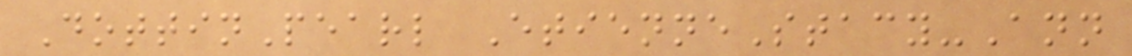DottinPearl EtienneStacy-Ann
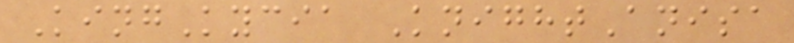KingKycia KnightAnisa
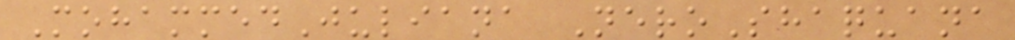MohammedJuliana NeroShaquana
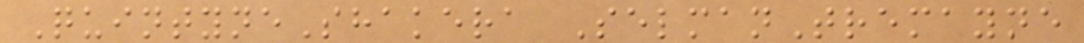QuintyneShakera SelmanTremayne
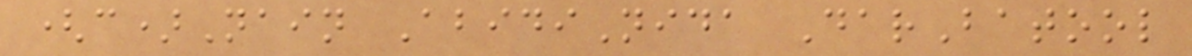(c)Nain AbidiNida DarBatool
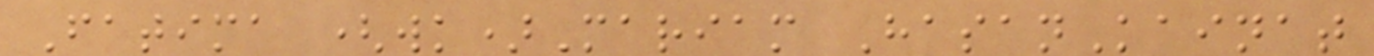Fatima (wk)Mariam HasanKainat
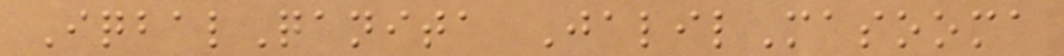IqbalQanita JalilMasooma
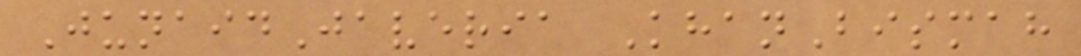JunaidJaveria KhanBismah
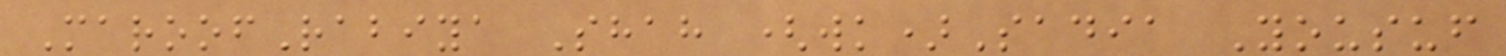MaroofRabiya Shah (wk)Sadia Yousuf
